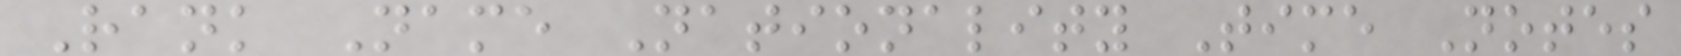Rank Name Nationality Time Notes
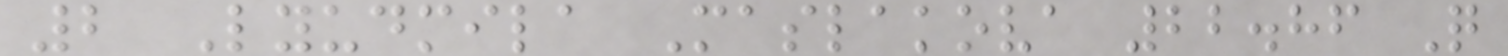2 Lyudmila Maslakova 22.86 Q
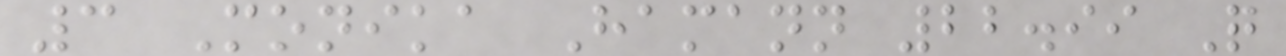3 Monika Hamann 22.99 Q
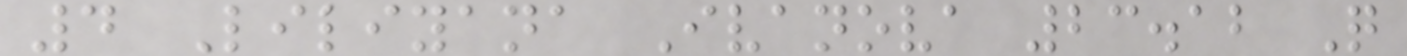4 Liliyana Ivanova 23.12 Q
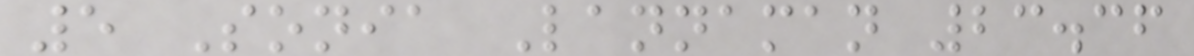5 Sonia Lannaman 23.36
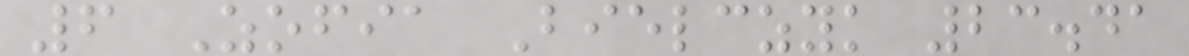6 Zofia Bielczyk 23.41
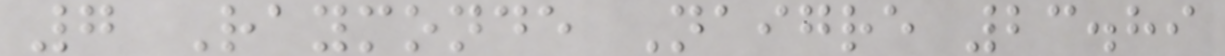7 Raymonde Naigre 23.89
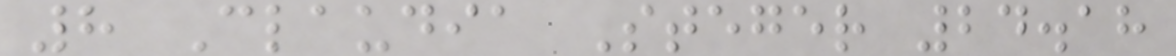8 Claudia Steger 24.18
